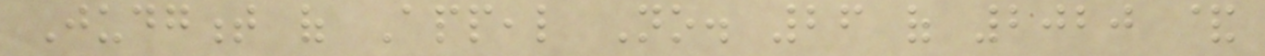Judgment of Appeal No. 26 of 2020 &
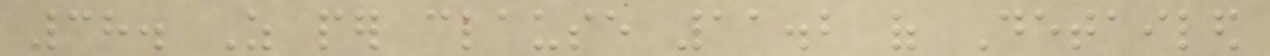38. As per clause 11.2 of Detailed
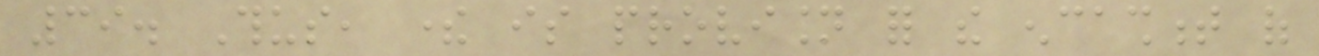39. Thus, there is provision for the encashment of
